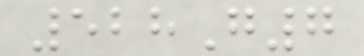528G7
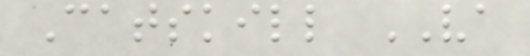Catskill VA
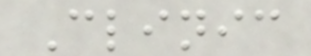Clinic
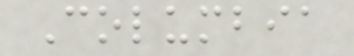Columbia
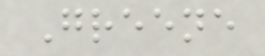Greene
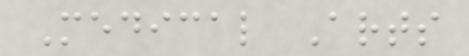Medical Arts
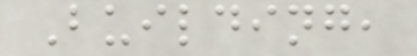Building,
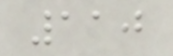110
